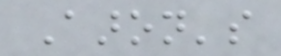Aaron's
